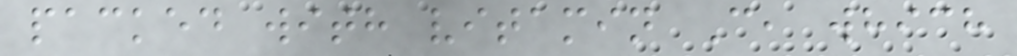packed with vitamin C, which
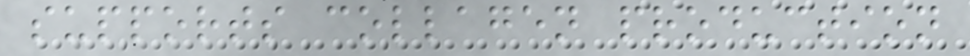supports collagen production
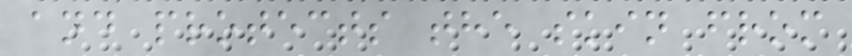and protects the skin from
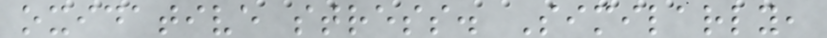oxidative stress. Similarly,
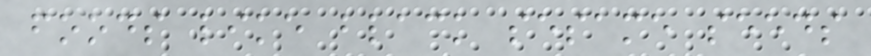foods like black sesame seeds
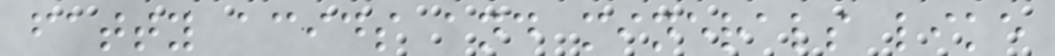fatty acids and minerals like
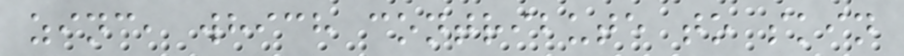zinc, which contribute to skin
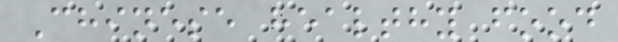Chinese healthy food
